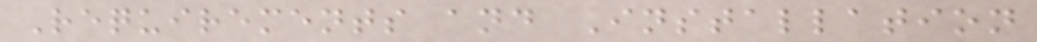Requirements and Installation
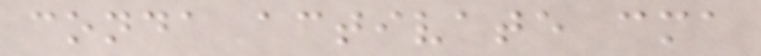conda activate cma
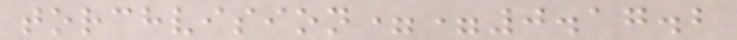torchvision==0.17.2
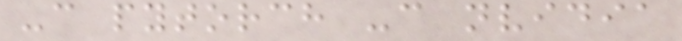-c pytorch -c nvidia
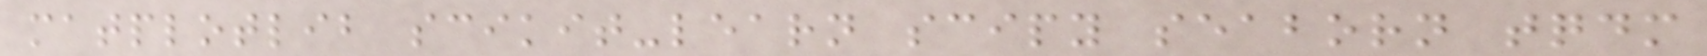matplotlib scikit-learn scipy seaborn tqdm
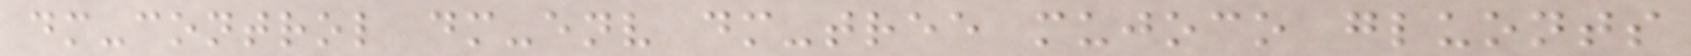dm-control dm-env dm-tree mujoco gluonts
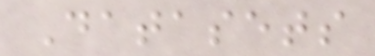Datasets
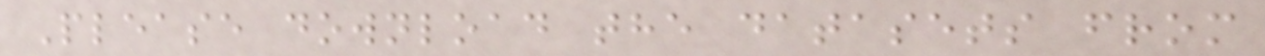Please download the datasets from
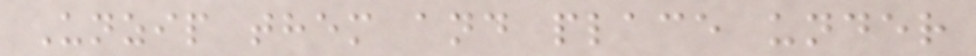Unzip them and place under
